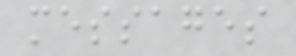messages
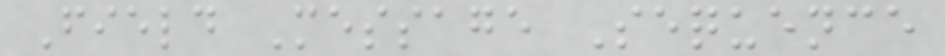Field Message Sequence
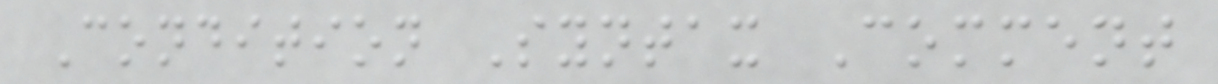Condition Syntax Comment
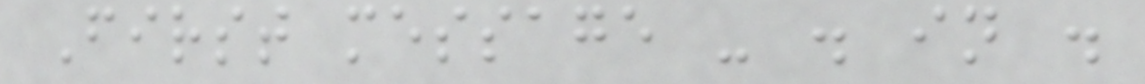First message - . in .
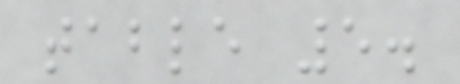table 5.
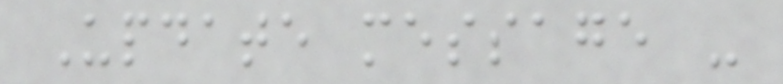Update message -
